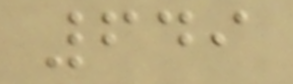649
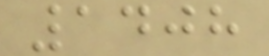1408
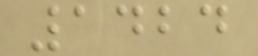1424
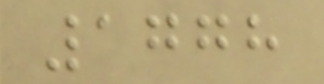1778
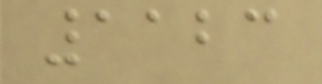1123
